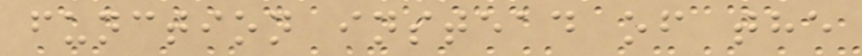function instead of the
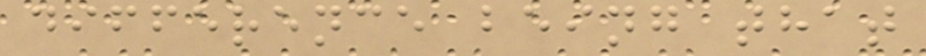difference being that
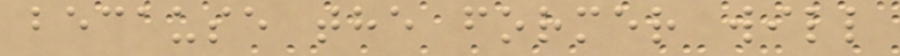because the former will
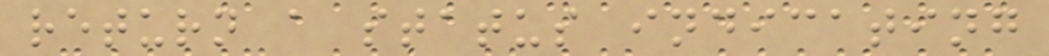return a status indicating
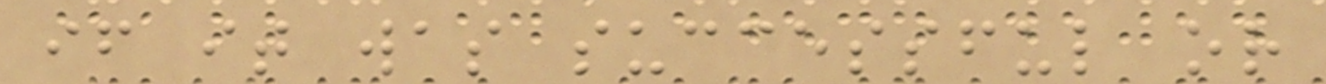if it was successful or
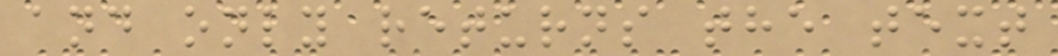and only returns the text
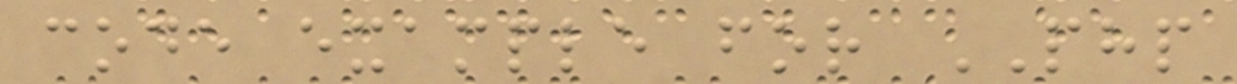code example for PHP
